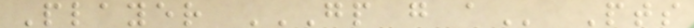Player GP G A Pts
